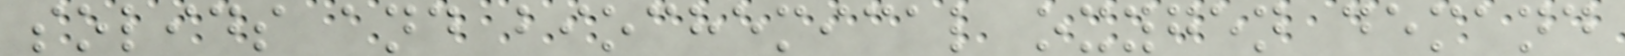solids and biochemical oxygen demand
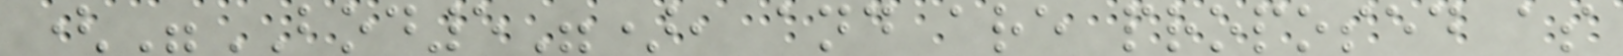("BOD5"), and are proposed as
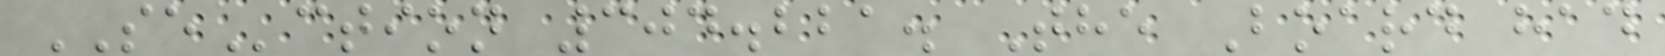SEction 304.221. The Board had
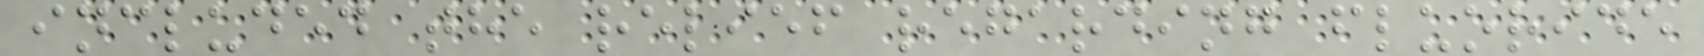included the relief regarding fluoride
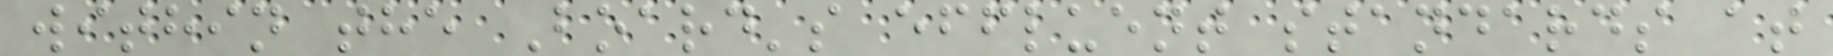within the Board's effluent standards at
